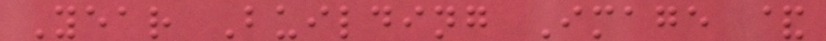Year Building Image &
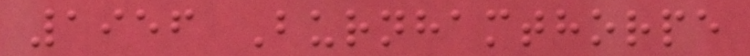1956 Burnhamthorpe
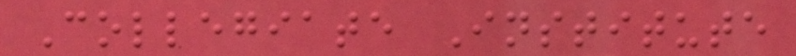Collegiate Institute
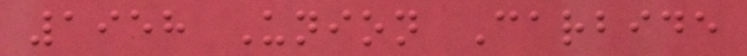1958 Union Carbide
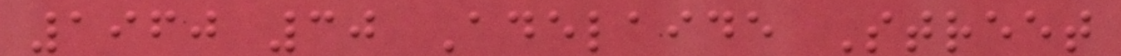1960 30 Adelaide Street
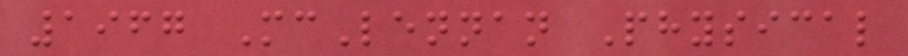1967 McLennan Physical
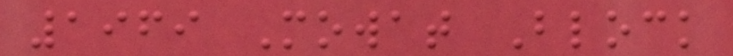1969 Mowat Block
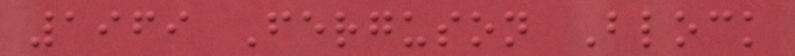1969 Ferguson Block
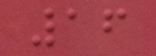16
